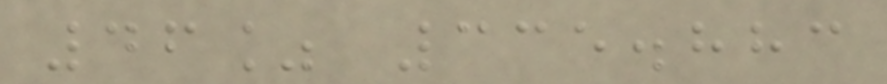46% 335.883
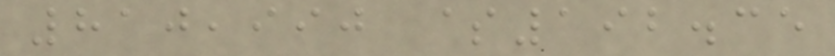810,990 $192.35
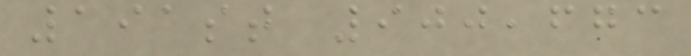191st 900,673
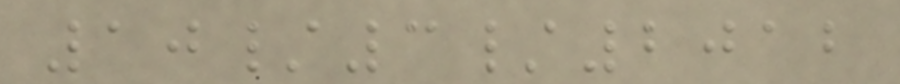10/3/2012
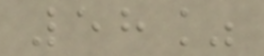58%
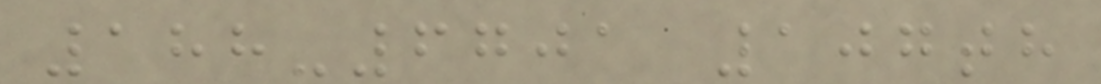188-6701 107th
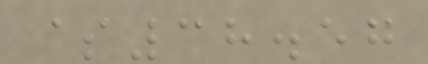$38.57
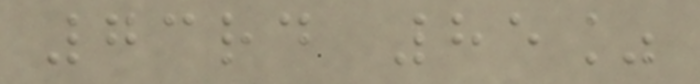73rd 85%
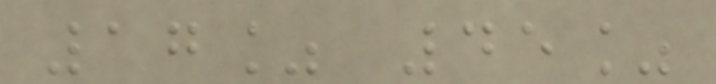17% 45%
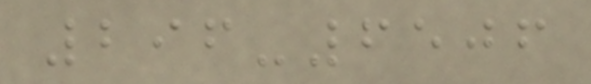296-6506
